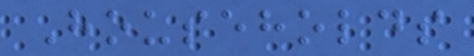Households
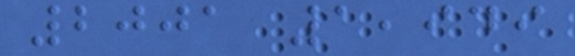2001 1,949
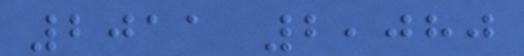2011 2,080
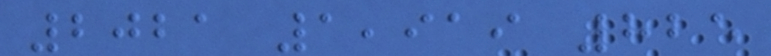2021 1,919 825
